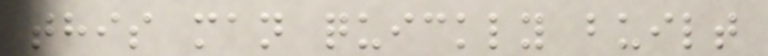this man quickly built
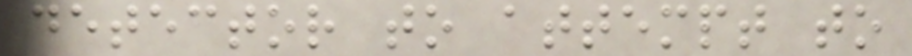detector to attempt to
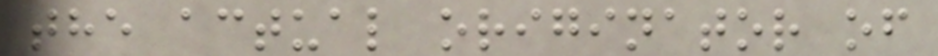the actual originator of
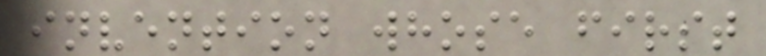invention whose first
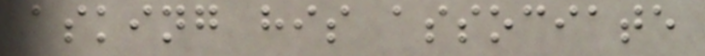asking his associate
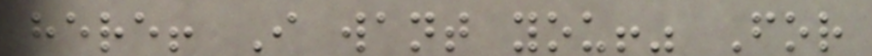here! I want you!" For
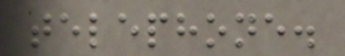telephone.
